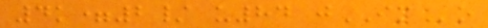4k=2/ u84 jIMo
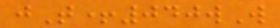jT+040wW
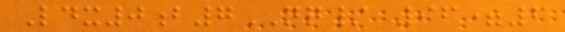Ldx0b7NQ/ 96=6
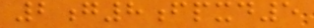2g8fpxd5
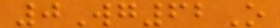0Wg62O
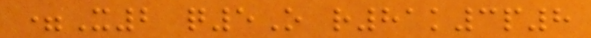=X2 q5O r81k3p8
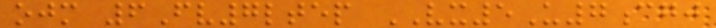ojm 6Fv7ltep VX5U7cgj
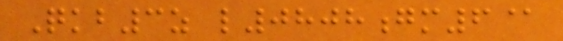Qkb3z l0808gm6@
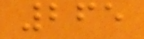265
